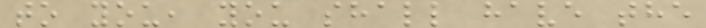to you, you shall have the
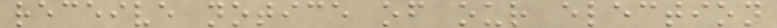receive notice of our election
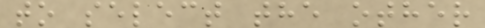to select the other
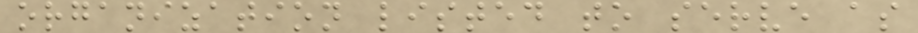organization listed to serve as
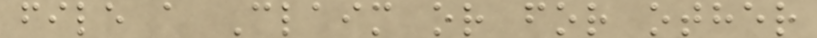file a Claim or for other
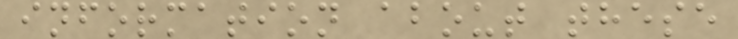information about these
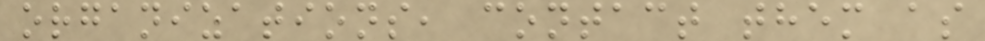organizations, contact them as
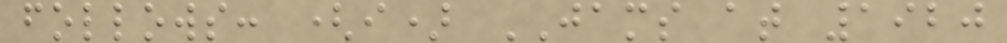follows: (i) JAMS at 1920
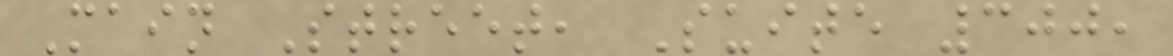Main Street, Suite 300,
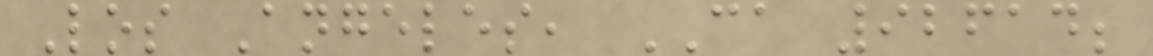Los Angeles, CA 92614;
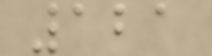121
